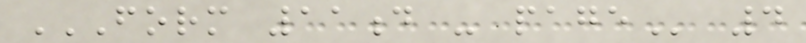FORM 11D - PAGE 4
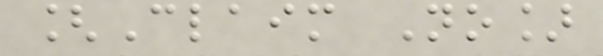[Claim No]
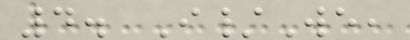4. I/We,
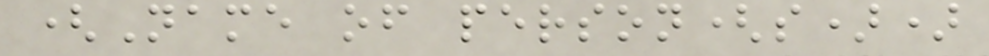(Name of person(s))
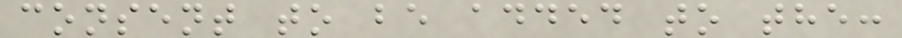consent to be added to the:
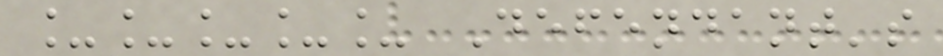_____ Defendant's
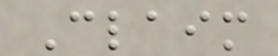Claim
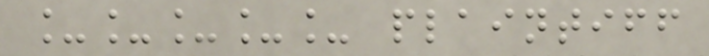_____ plaintiff
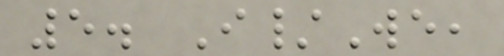5. I/We,
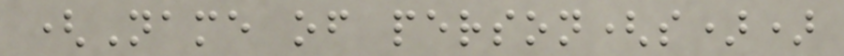(Name of person(s))
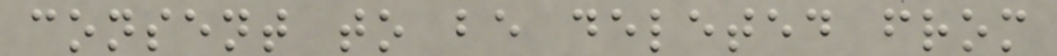consent to be deleted from
